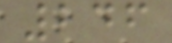246
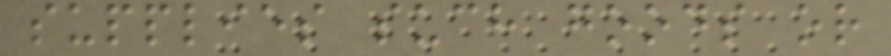supplies such goods or
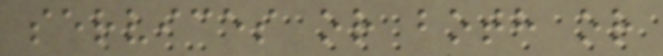services or both or
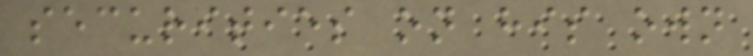securities on his own
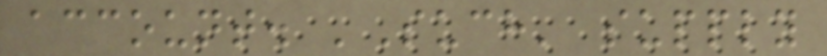account. 'Such' supply
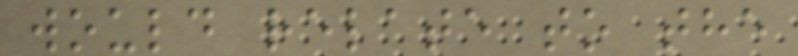would relate to the
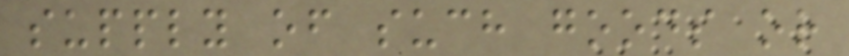supply of such goods or
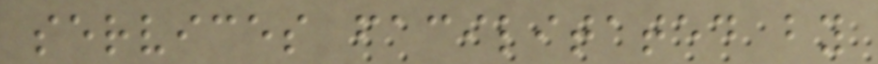services facilitated by
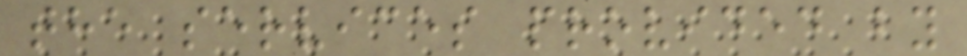the services provided by
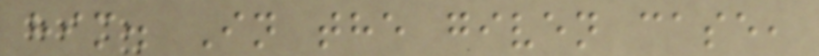him. In the given case,
